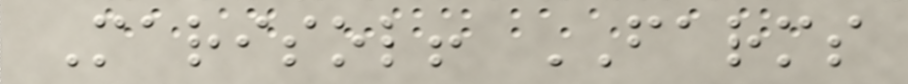Marisol! FARMS
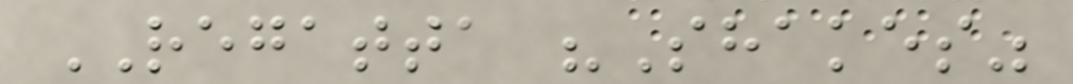REGATTA "Shakes"
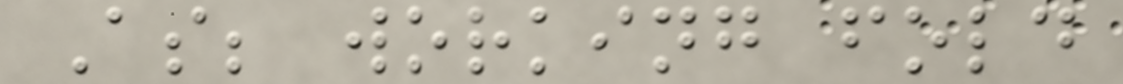As; working fold
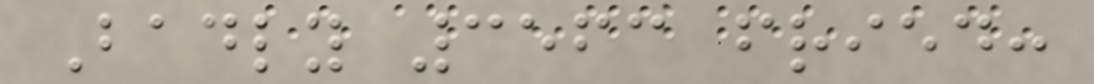Badly 3563 fried:
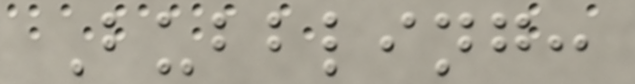Bubbling:
